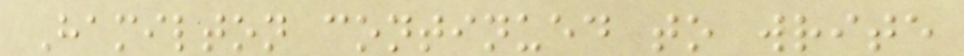Hamilton continued to write
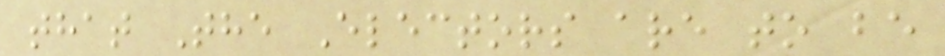that The Electors are to be
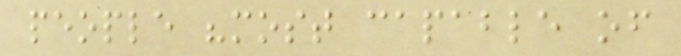people "most capable of
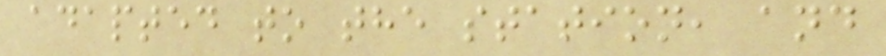adapted to the station, and
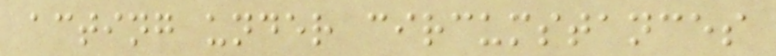acting under circumstances
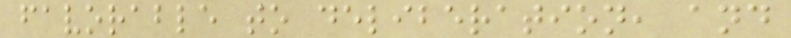favorable to deliberation, and
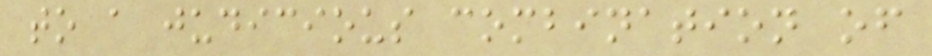to a judicious combination of
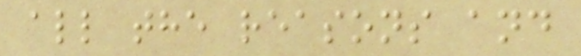all the reasons and
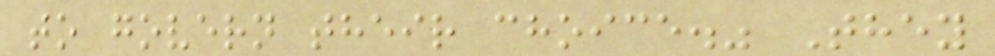to govern their choice." They
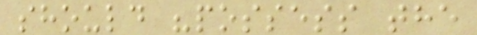should "possess the
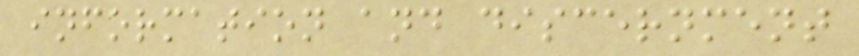information and discernment
